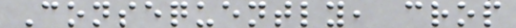Consequently, crop
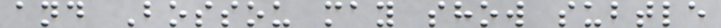and Bossou may show subtle
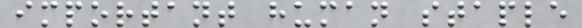important human staple
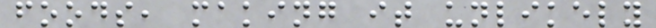foods, making it unlikely
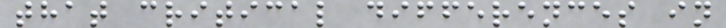that critical differences in
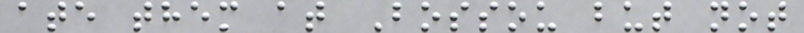ate them at Bossou but not
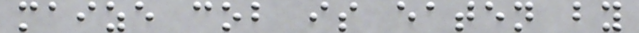maize cob is eaten by
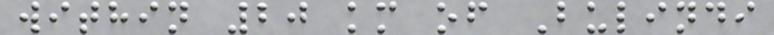within 20 km of Bulindi
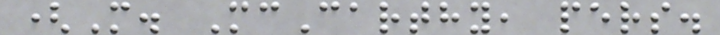(M. McCarthy, pers.
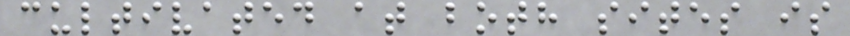cultivated at both sites is
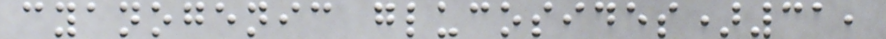cyanogenic glucosides)31,
